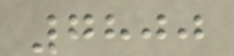7800
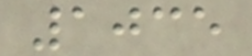1035
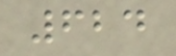624
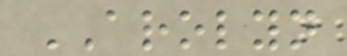AROLYN
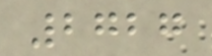2727
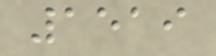1519
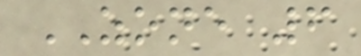ZONE 6
